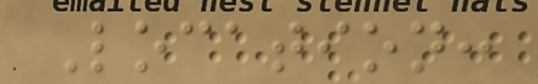Location:
